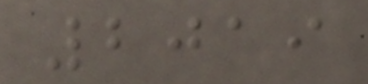2019
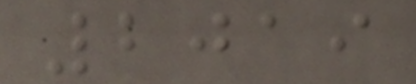2019
